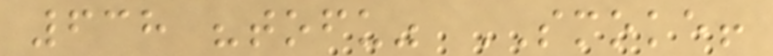638 "tofu" SMOKE!
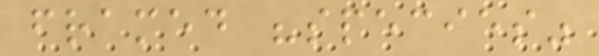framed "species"
